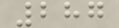287
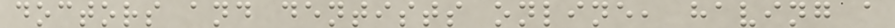doctors and dentists online, having a
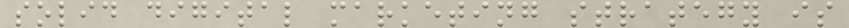solid digital marketing strategy is
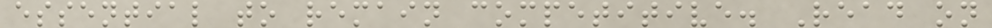essential to remain competitive. Read on
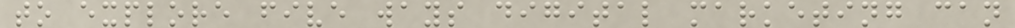to explore five ways digital marketing can
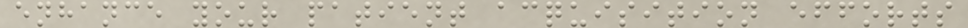enhance your patient acquisition efforts
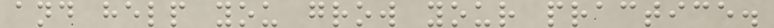and help you grow your practice.
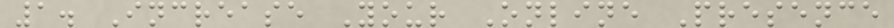1. Increase Your Online Presence
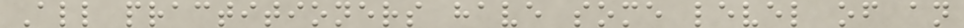All practitioners have some level of an
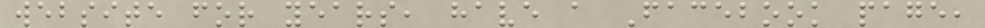website for years, have a Facebook page,
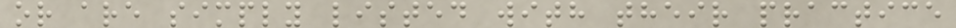or are simply listed with their practice
